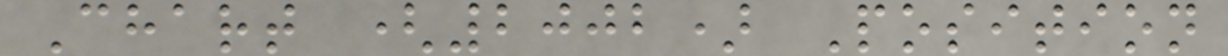Chart (2002) Position
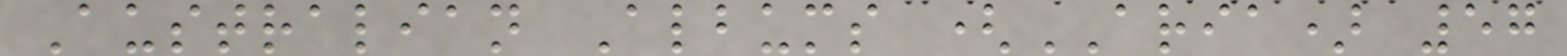Australian Albums (ARIA) 57
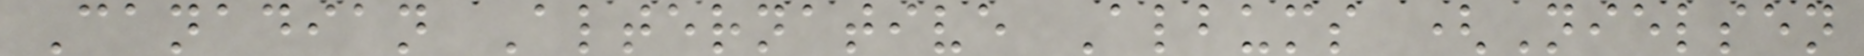Canadian Alternative Albums (Nielsen
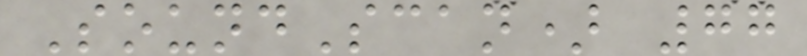SoundScan) 77
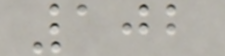102
